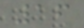16
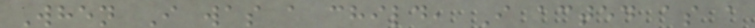When I was a child, I acted as a
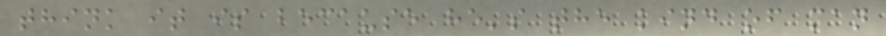think it is because he's the kind of man
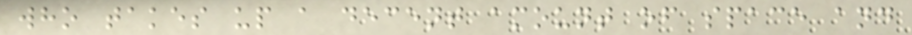who takes up a decent amount of space and
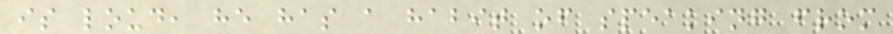is loud, he has a habit of speaking from
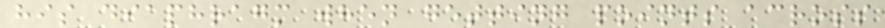his diaphragm when getting points across
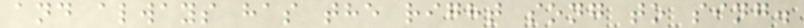and always has the right song to sing.
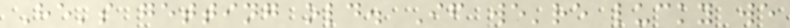He's getting old. If we're lucky we
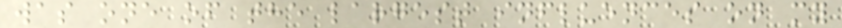was one of the largest influences on my
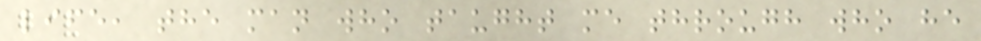life, the man who taught me through who he
